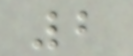2
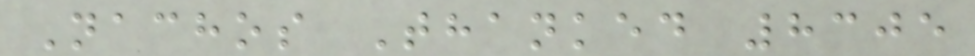Nachos Thanked 8305
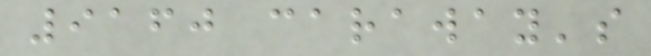9160 caraway's
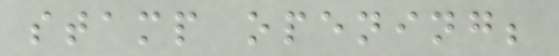stamp opening;
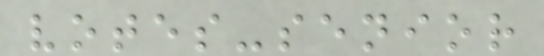votes-senior
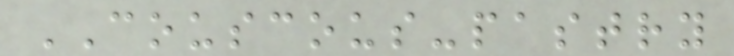COUSCOUS-pastry
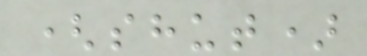(shut)
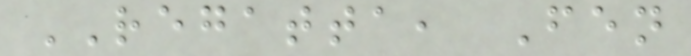REGATTA, Fen
